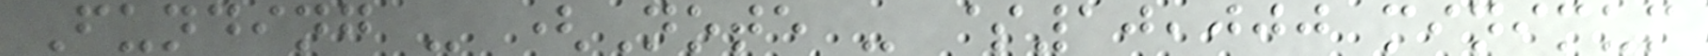Funding - (Note - $10,000 minimum
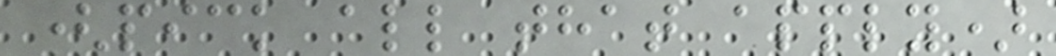(pick all that apply)
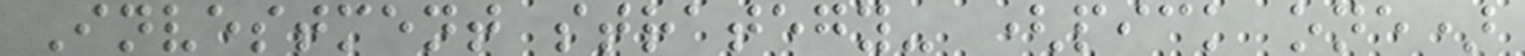Investment strategy- (pick one)
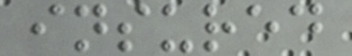insured
